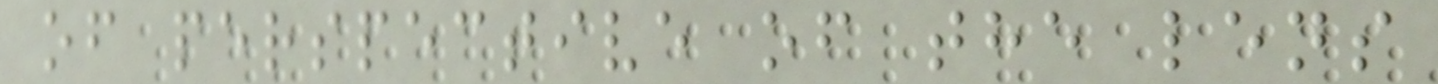of perspective of the lens
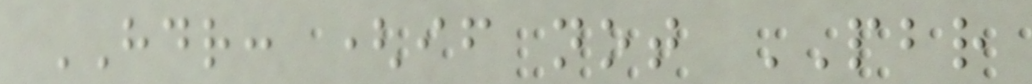HDR: (if not PBR
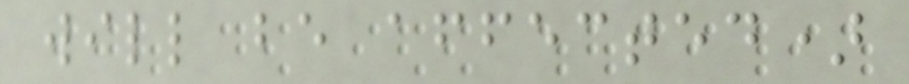will be affected)
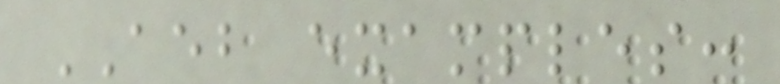AEB examples:
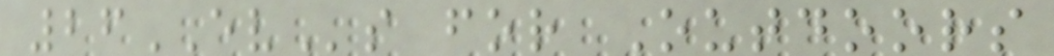26EVs for Outdoors
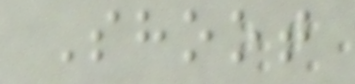Shoot
